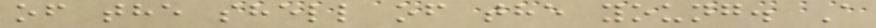of the shell of the young. A
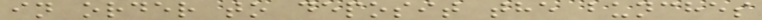in order to deposit the bunches
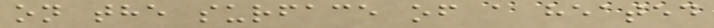on the surface of a heated
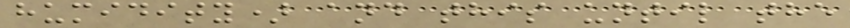humidity) and this until the
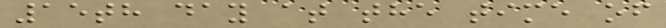15th day at the time of
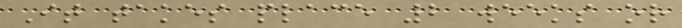It takes place 2 weeks or
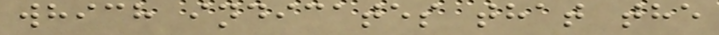which indicates that the
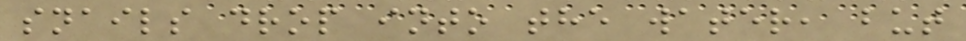snails drop into the water, but
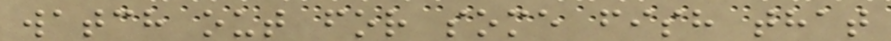watch out for some fish that
